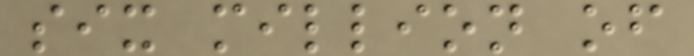six million of
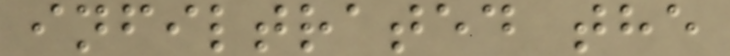infiltrated the
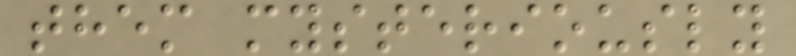them mysteriously
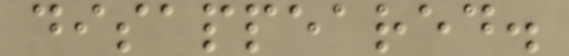disappeared.
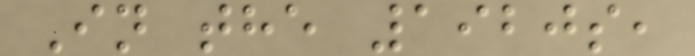In the 1920s,
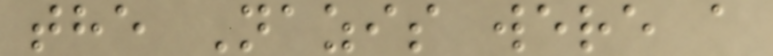the Nazis were a
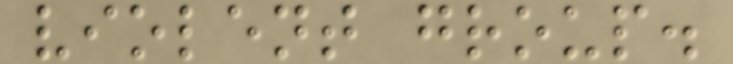violent group.
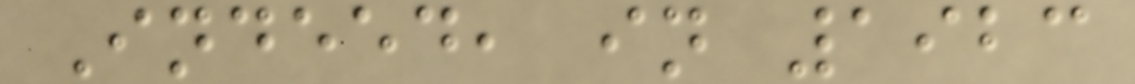Indeed, in 1923
